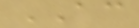AC
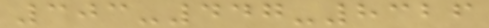303-447-8326
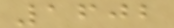1602
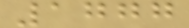1777
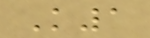K1
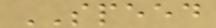SPEED
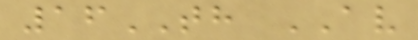16TH AV
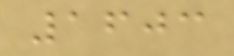1603
